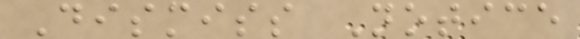Dismiss Notice
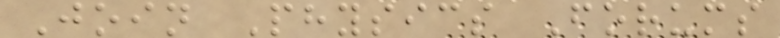Join Physics Forums
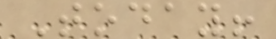Today!
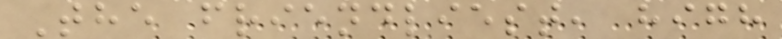The friendliest, high
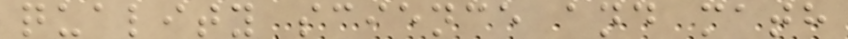quality science and math
